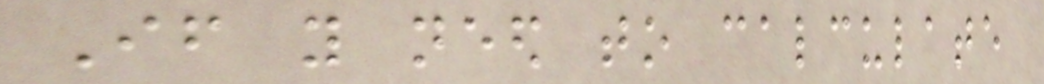If you need to calculate
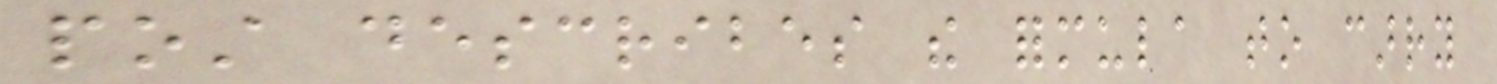post describes the formula to carry
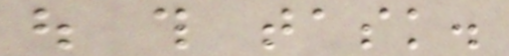out this task.
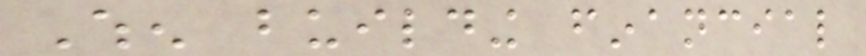When building financial
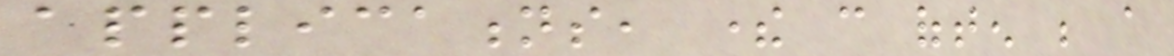applications, there can often be a
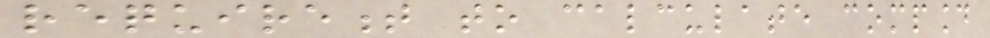requirement to calculate compound
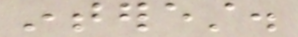interest.
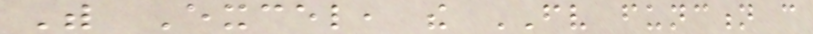With Excel, the FV function can
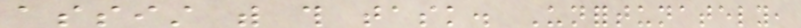assist with this task. Unfortunately,
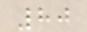80
